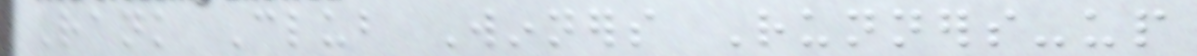Rank Club Winners Runners-up
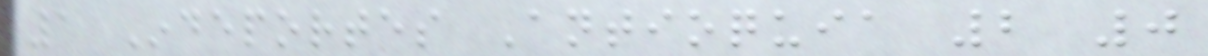1 Indeportes Antioquia 2 0
